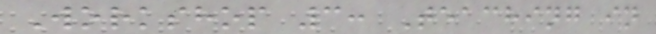Workshop 3: Teaching in
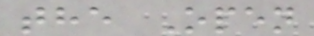the Open
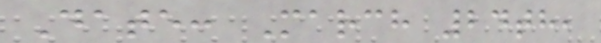Date: March 24th,
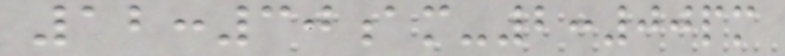12:30am-2:00pm
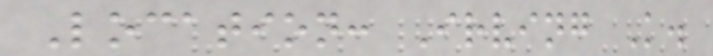Location: Irving K.
